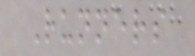Runners
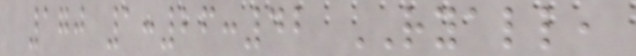170 1:26:42 RYALL,
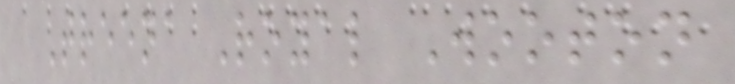Treena Royal Wooton
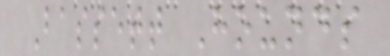Bassett Hounds
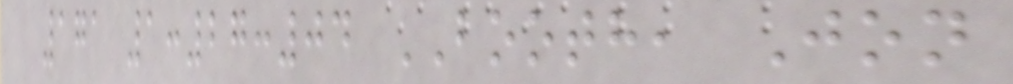171 1:27:04 BOOTH, Jon
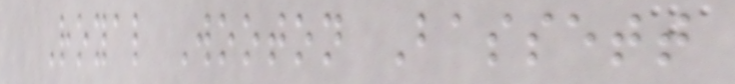Royal Wooton Bassett
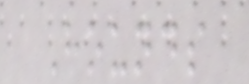Hounds
